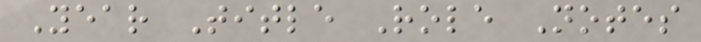Year Title Role Notes
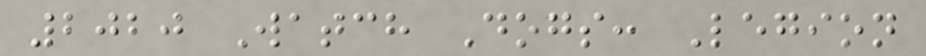2020 Watch Dogs: Legion
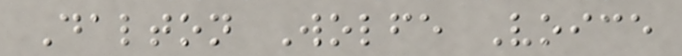Dalton Wolfe Voice
